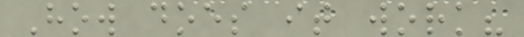How does it work?
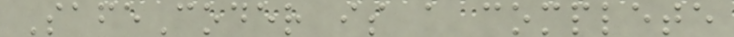SafeCoder is a complete
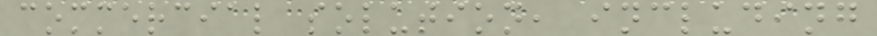commercial solution, including
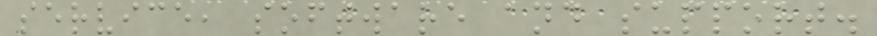service, software and support.
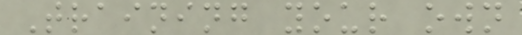Training your own
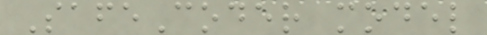SafeCoder model
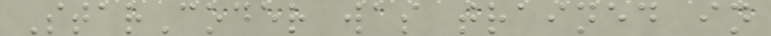StarCoder was trained in
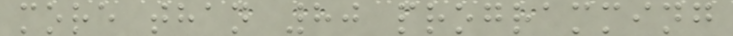more than 80 programming
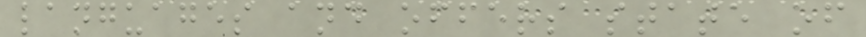languages and offers state of
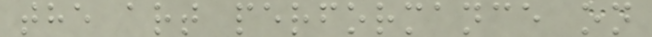the art performance on
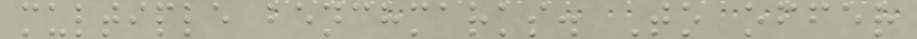multiple benchmarks. To offer
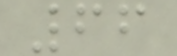66
